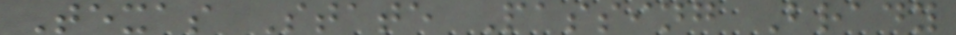Texas State Passing Brady
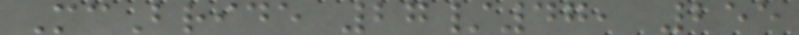McBride 27/47, 255
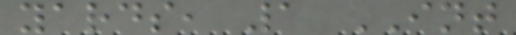yards, 1 INT
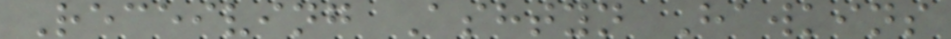Receiving Ashtyn Hawkins
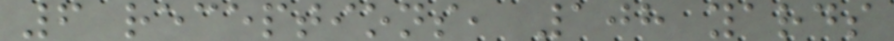6 receptions, 108 yards
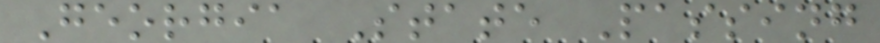Georgia State Passing
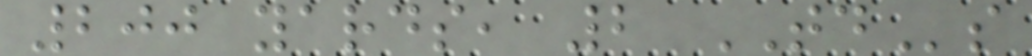200 yards, 2 TDs
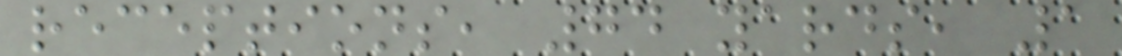receptions, 74 yards, 1
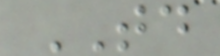TD
